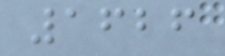1626
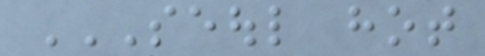SEOUL HOT
